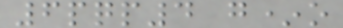6pqp4 g*o
